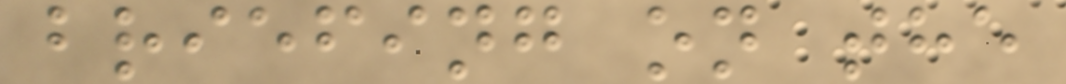briefing on the
